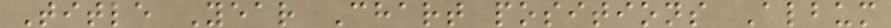Title Year Chart positions Album
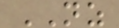NZ
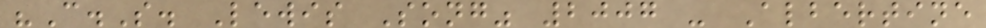"C.S. Lewis Song" 2007 - Albertine
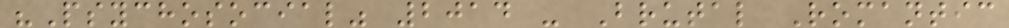"Psychosocial" 2014 - Brutal Romantic
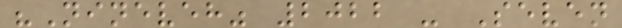"Nineveh" 2022 - Seven
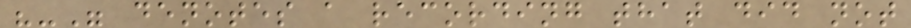"-" denotes a recording that did not
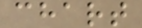chart
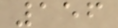156
